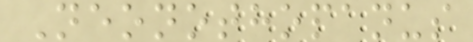Neonothopanus
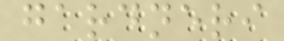gardneri
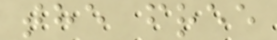the free
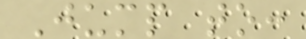Jump to:
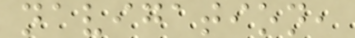navigation,
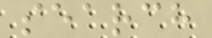search
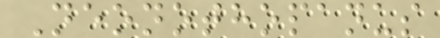Neonothopanus
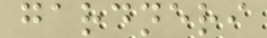gardneri
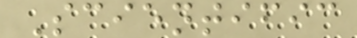Scientific
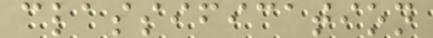classification
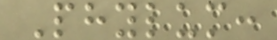Phylum:
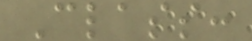Class:
